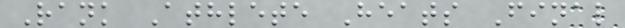Rank Athlete Heats Final
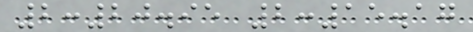2:20.95 2:15.17
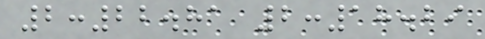2:22.81 2:18.29
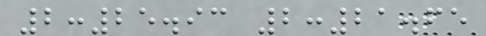2:25.93 2:21.65
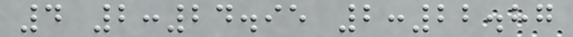4 2:24.95 2:22.87
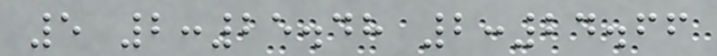5 2:25.48 2:24.66
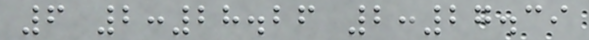6 2:28.26 2:27.39
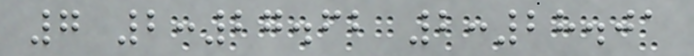7 2:27.62 2:28.01
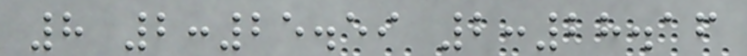8 2:25.59 2:28.16
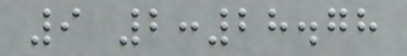9 2:28.78
